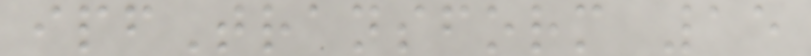ipfTransform 15
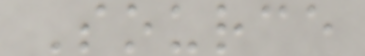Source
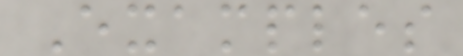Examples
